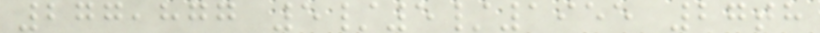277,877 5/5/1955 27th
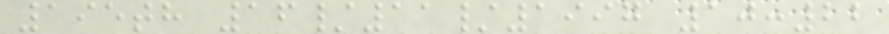195th 16/11/1997 10:22
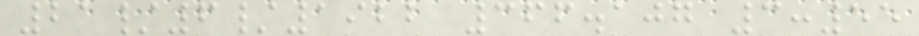21/6/1922 366.107 3:55
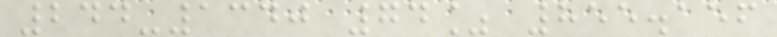244-1340 74% 855.156
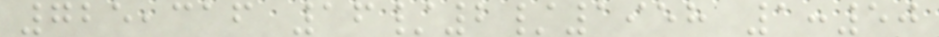725,316 16/2/1958 1:50
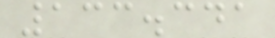133.341
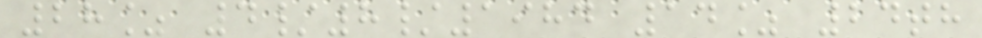28% 4/8/1984 14% 24th
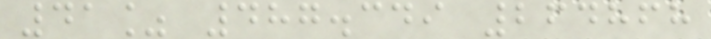41% 487.349 264868
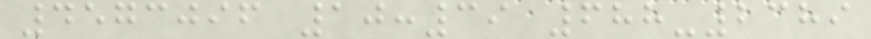4573096 10:39 688-2389
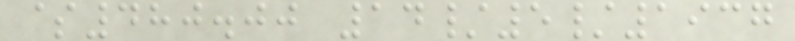$480.00 14/5/1937
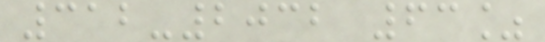312-2032 63%
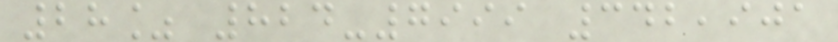28% 824-7999 342,901
